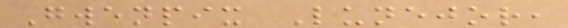Gwenpix Lunejor,
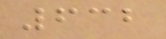632
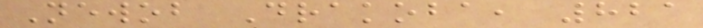Newob Drakoba, 821
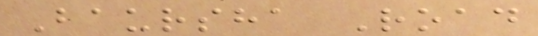Baursha Road
